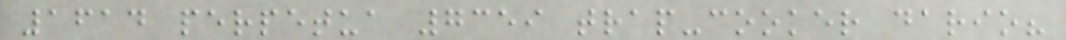1614 perpetua 7359 trap-cooker dario?
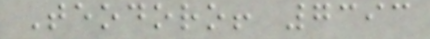Teodoro! 7393
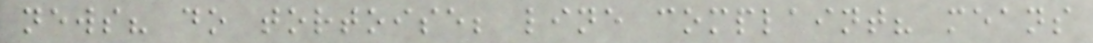news? do tortoise; line complaint? means
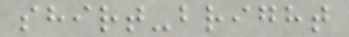shirt-bright
